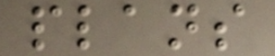plans
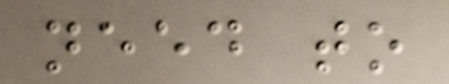need to
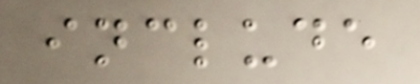include
